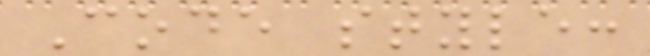Code style:
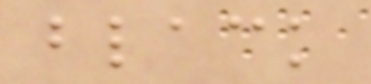black
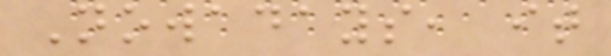Nowadays, it
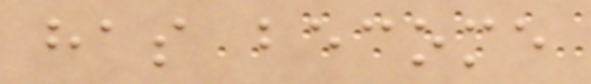has become
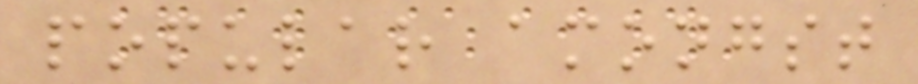popular amongst
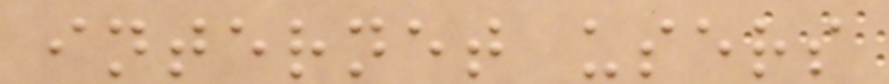internet users
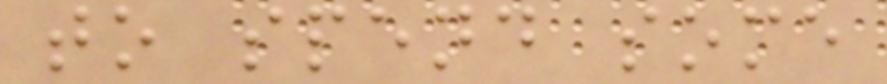to spend some
